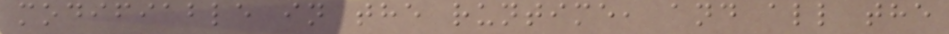modifiable in the runtime, and all the
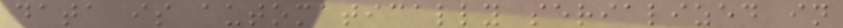data is automatically serialized in
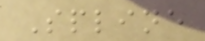Spline
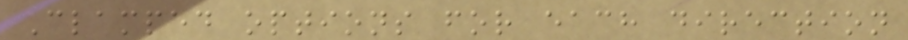Clamped options for each direction
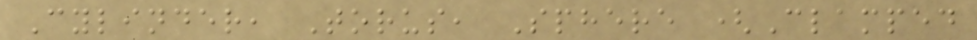Cylinder, Torus, Sphere (Clamped
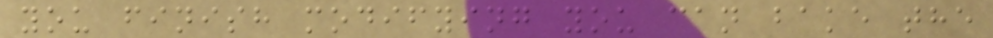you finish modifying you can bake the
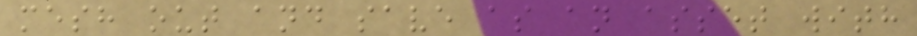mesh out and save as an asset with
